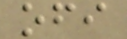ofi
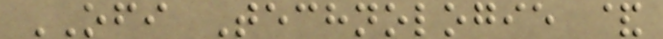OFI Technologie &
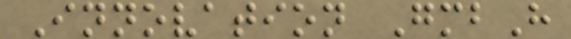Innovation GmbH
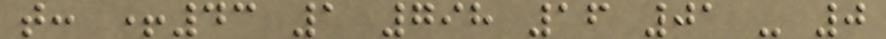t: +43 1 798 16 01 - 0
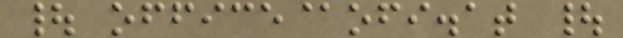| office@ofi.at |
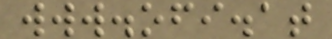www.ofi.at
